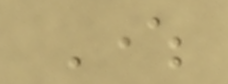Where
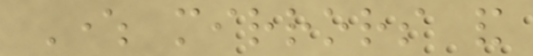Where mirrors and
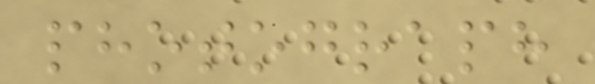photograph
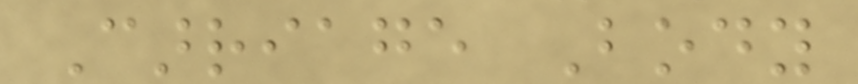Carriage Body
